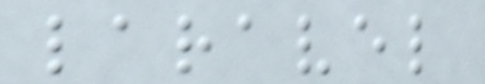laravel
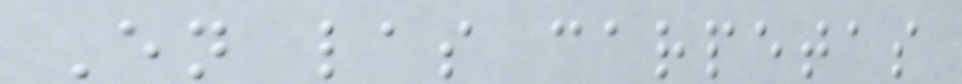En las carpetas
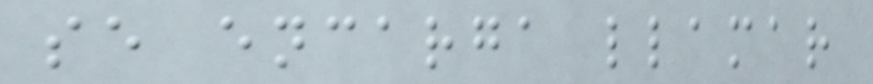se encarga llamar
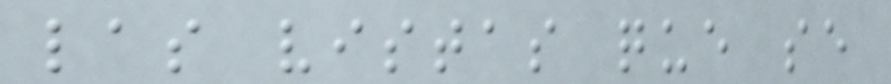las vistas que se
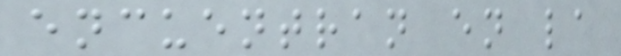encuentran en la
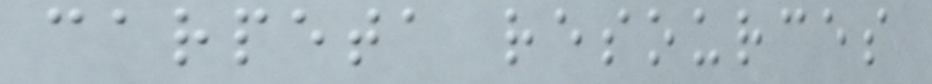carpeta resources
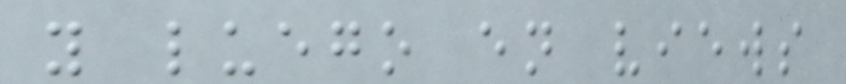y luego en views
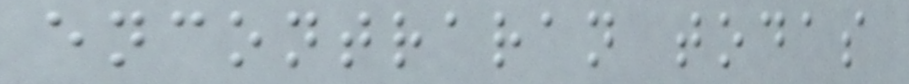encontraran todas
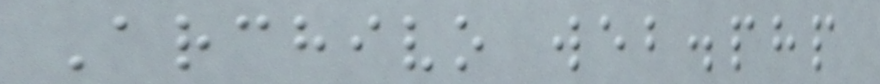Archivo web.php
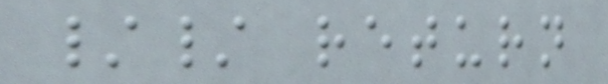// return
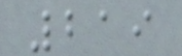219
